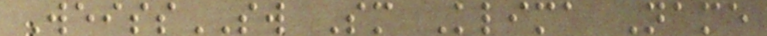WeissSW Sm Klima Name
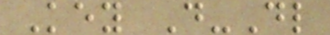Key D-Dl
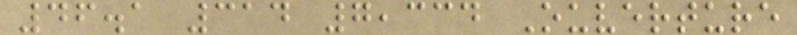46.1 314 7,334 Ouverture
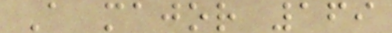A major 169
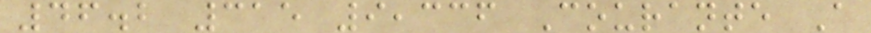46.2 315 9,336 Courante A
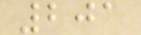201
